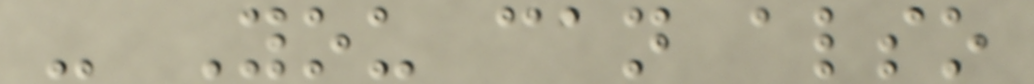- You can also
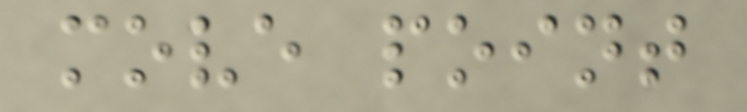move point
